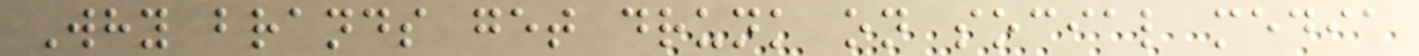Why brands get drunk on social media
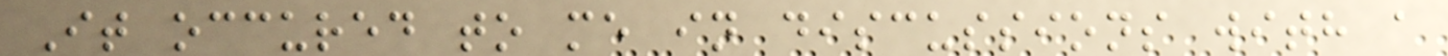It occured to me in discussions with a
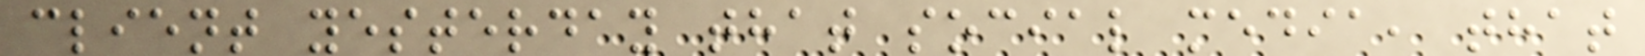client yesterday that social media, that
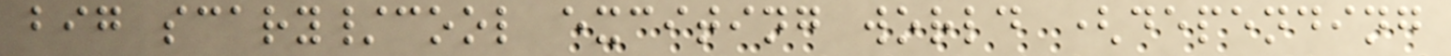big scary/cool exciting world (depending
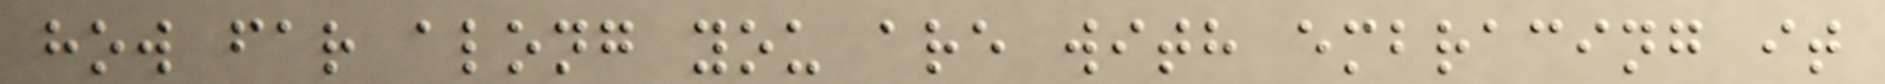how far along you are with embracing it
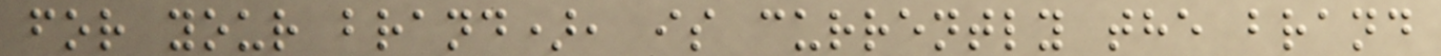for your brand), is currently the brand
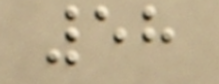58
